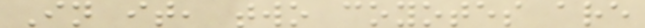In it, two coyotes are
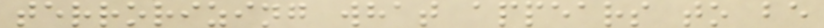terrorizing what appears to be
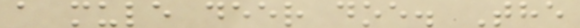a mule deer doe. The
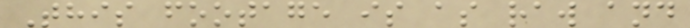This footage is as raw and
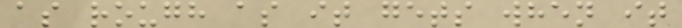as rough as it gets when it
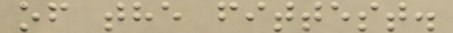of the fittest.
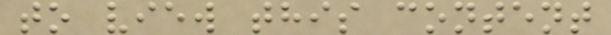to view this content
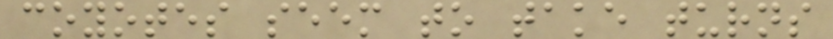coyotes seem to take turns
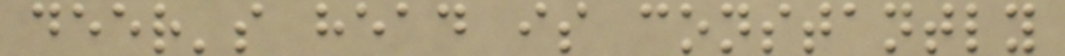deer's head is constantly
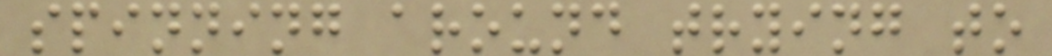spinning around trying to
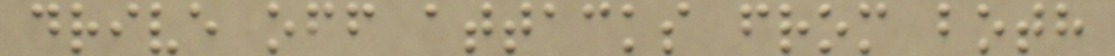drive off attacks from both
